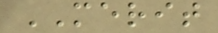MERIT
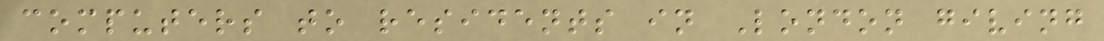computers to residents in London giving
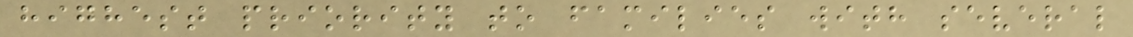highest priority to families with several
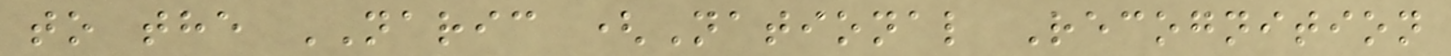to the NARIC (National Recognition
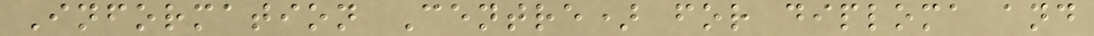Information Centre) for diploma and
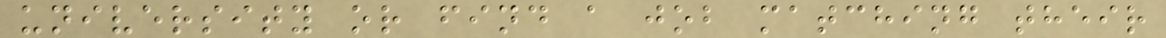university or find a job matching their
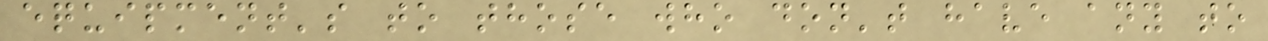equipment's to those who don't have any to
